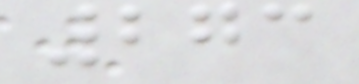273
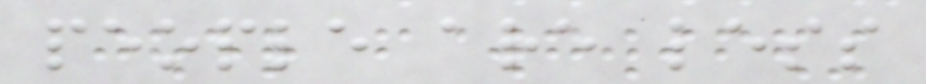people are less
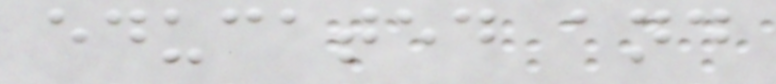educated and
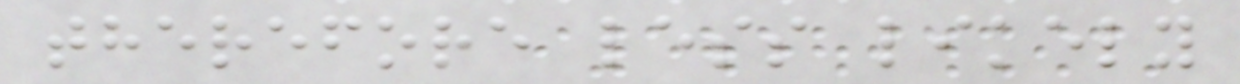therefore less likely
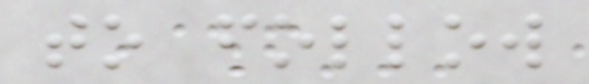to follow
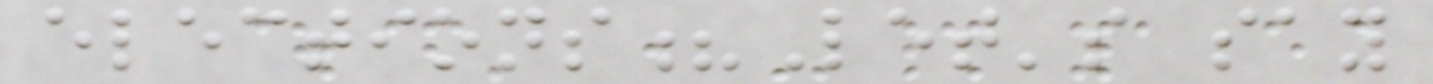elections?Let's say
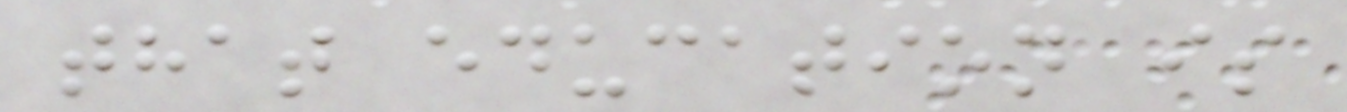that education is
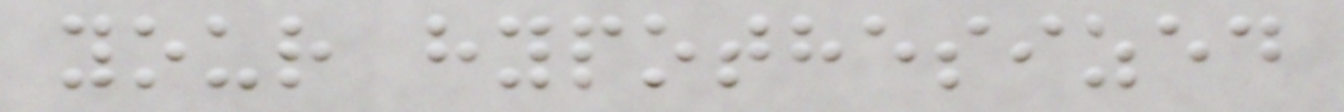your hypothesized
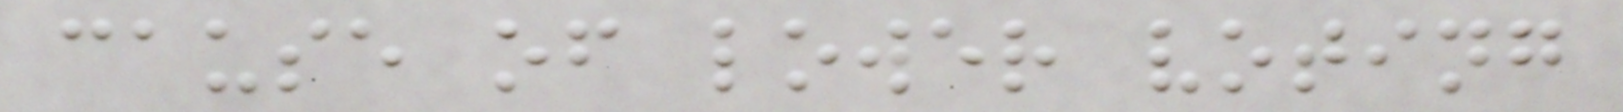cause of lower voting
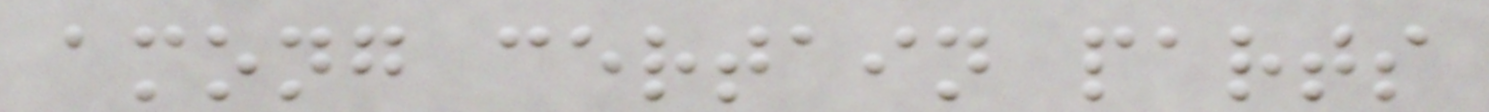among certain parts
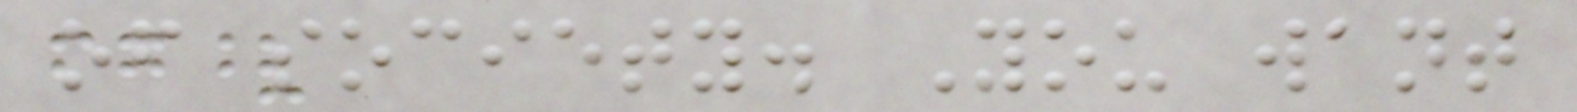of society. You want
